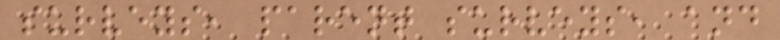surveys, parent surveys, and
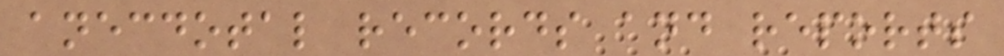anecdotal records and reports
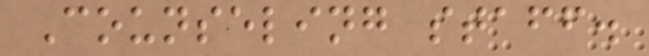Counseling staff.
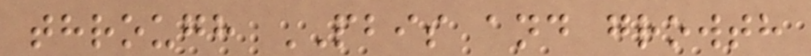through PBIS and growth
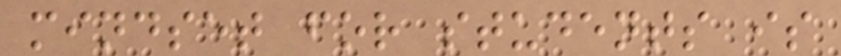mindset for students is
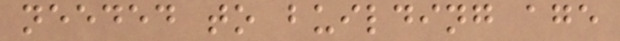needed to building age
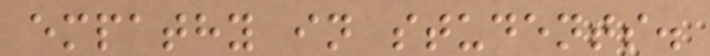empathy in students.
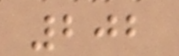202
